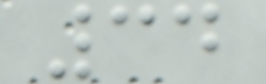34
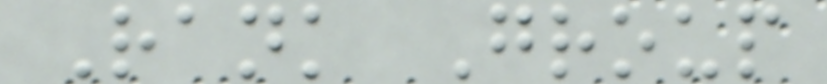Rank Group
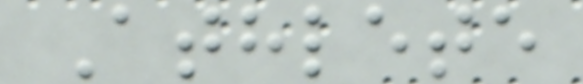Athlete
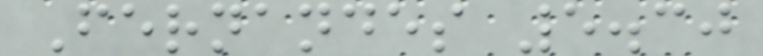Fernandes 5.30
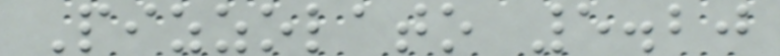Pizzolato 5.20
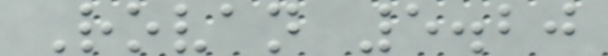Rovan 5.20
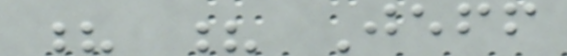? ? Jeff
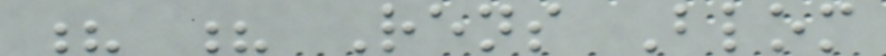? ? Rens Blom
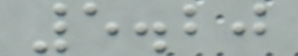5.20
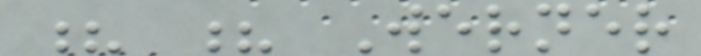? ? Werner
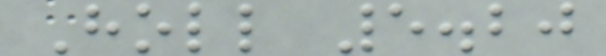Holl 5.20
